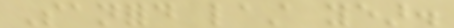Sanford last year.
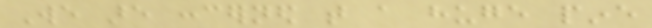We are concerned that a huge pine
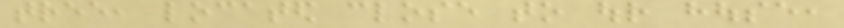tree, located close to our house,
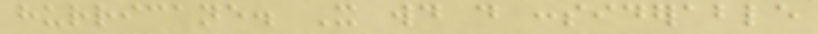hurricane. It would do considerable
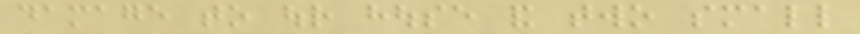damage to our house and two small
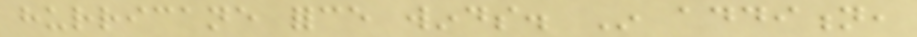hurricane force winds. In addition,
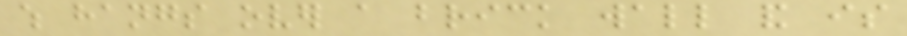which hangs over a brick wall and is
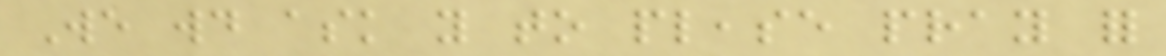We would ask you to please pray for
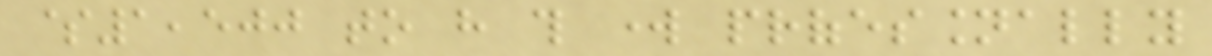$1,500 to have this work professionally
